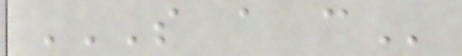S A C
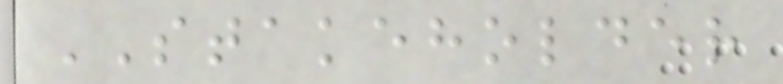STAKEHOLDER
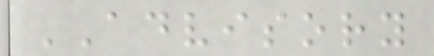ADVISORY
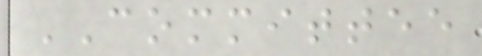COMMITTEE
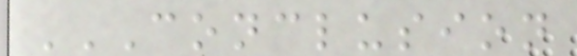CONCLUSION
